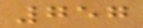757
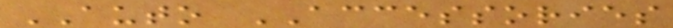AUTO ACCESSORIES
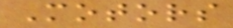Motors
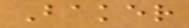Baker
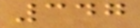347
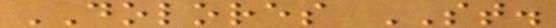DOLORES ST.
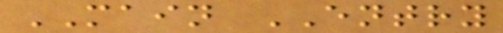MAIN ENTRY
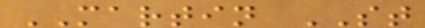MARTIN ST
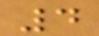4
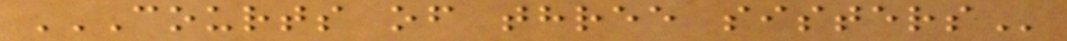COURTS OF THREE SISTERS
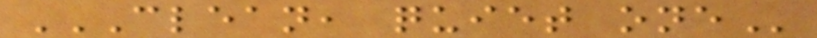CLEAN, QUIET ONE
